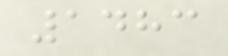1483
